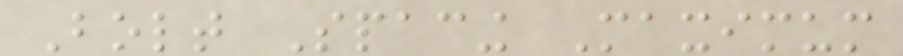Bolt Spacing Maximum
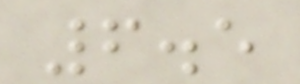6.5
